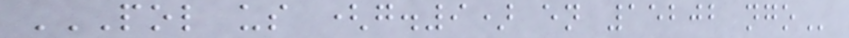POL US (G.9) EN 15202 NGO
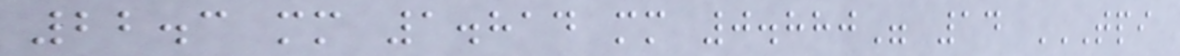22.3 mm 1.814 mm 0.880" 14 TPI
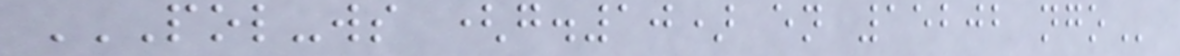POL-WS (G.10) EN 15202 NGO
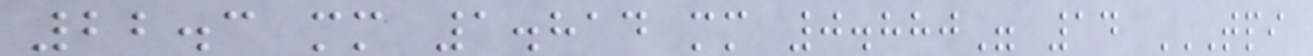22.3 mm 1.814 mm 0.880" 14 TPI
